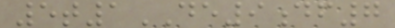5t1DE9df7
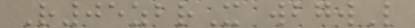R05zbrX wbgwL
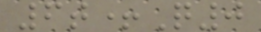6t+Q0
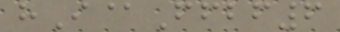hI@Ffbf6
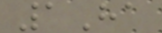1Ha
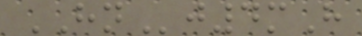HNj4mH
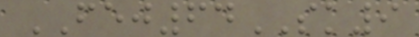FEJ64SK9
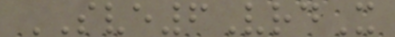SVE6VrdX
